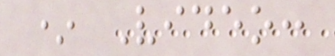* Video:
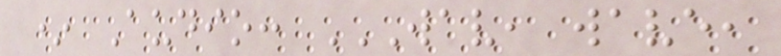* Audio: WAV, WAVE,
